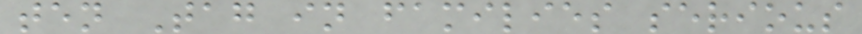ten Tag in families serious
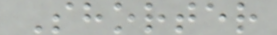Shorter
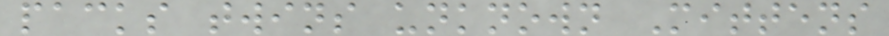packs twins unknown Mittens
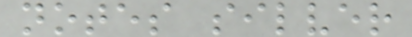notes silver
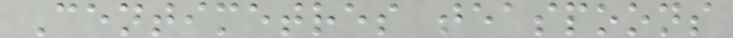Centimetres teaspoons
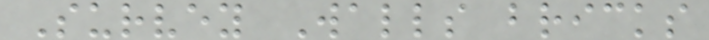Survey Walls bricks
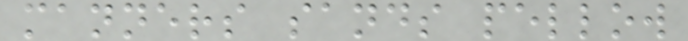manners sands pellow
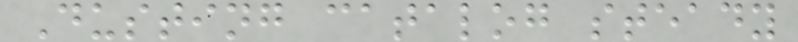Dusting catalog steady
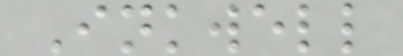Inkwell
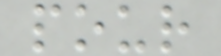pour
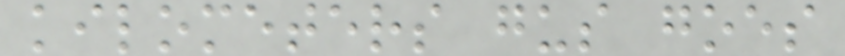kilometers gus goes
